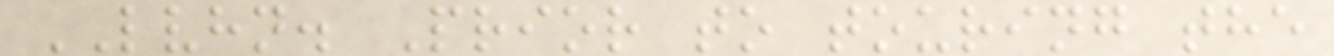LVHN. Prior to touring the
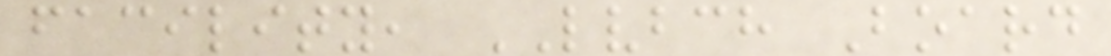facility, LVBCH Board
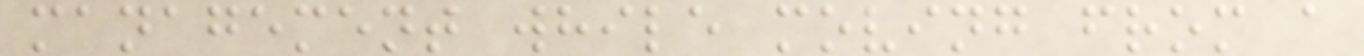management while moving from a
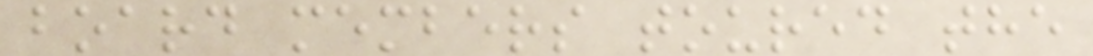board members toured the
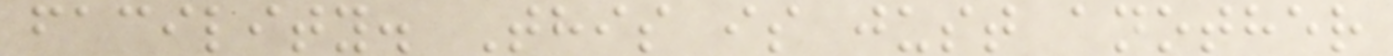facility. This is just another
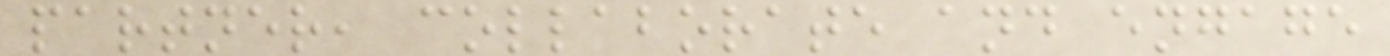partner, collaborate and engage
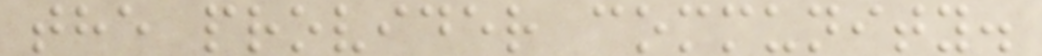the provider community.
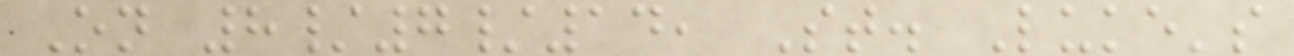On 8/7/14, St. Luke's
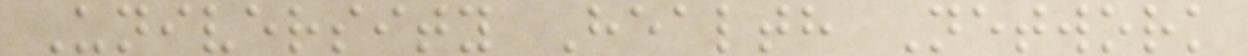University Health Network
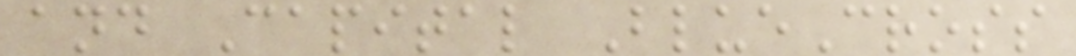and Capital BlueCross
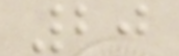20
